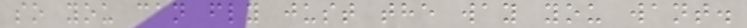so you can fly just the way you want.
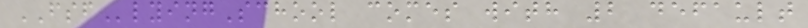FSFlyingSchool comes with 2 default
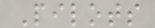Pilots
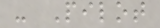- Pilot
